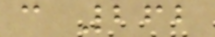c 262
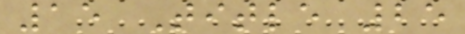15 Title 25
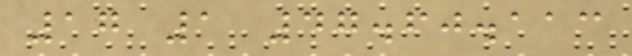17 1 47.60.113
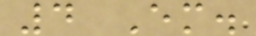4 Em.
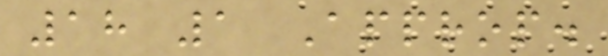18 1 Approp.
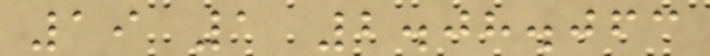19 1 2.08.063
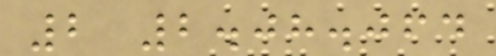2 2.08.064
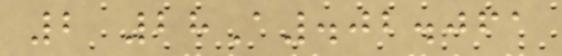2 28A.02.061
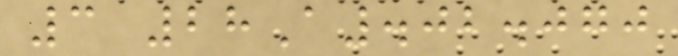3 28A.02.070
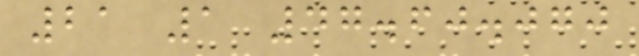21 1 47.60.070
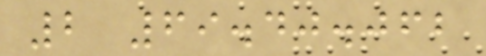2 69.40.062
